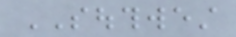SOUTHWEST
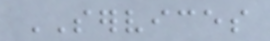SERVICES
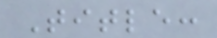Title:
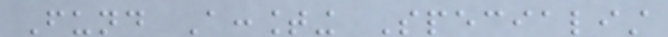Fund Accounting Specialist
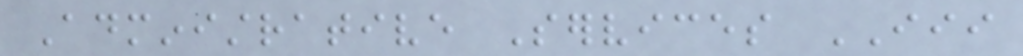Administrative Services III
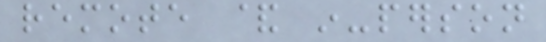remote & in-person
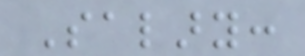Salary:
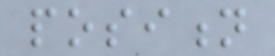position
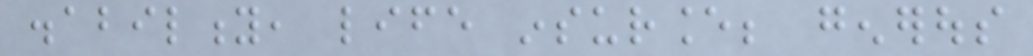disability, life insurance; generous
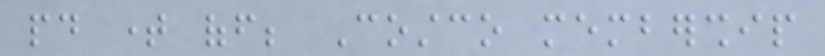paid time off; Costco membership
